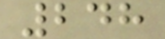248
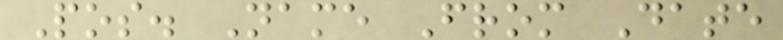Pos. Name From Date
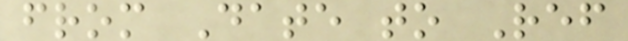from Date to Ref
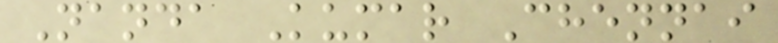Nanda Kumar Chennai
